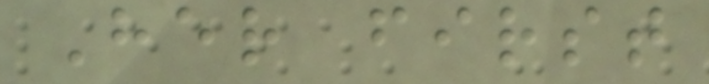Her first
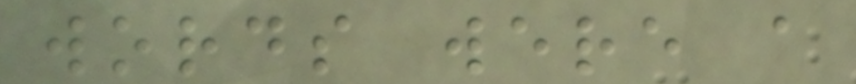words were a
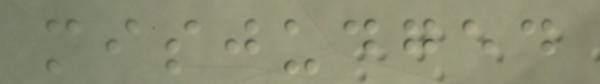misjudged
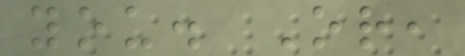you. Or,
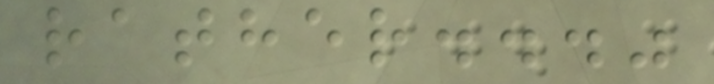rather..."
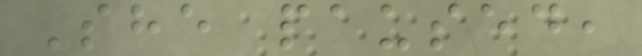She paused,
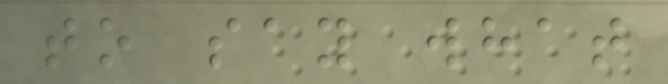to say what
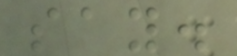say.
